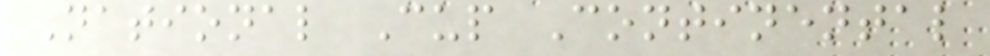National Cup Continental
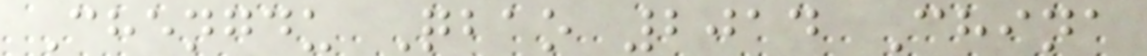Chengdu Qbao 2014 China
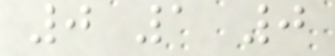0 1 0
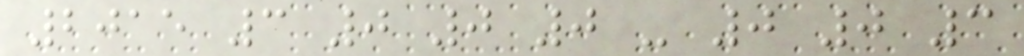2015 3 0 0 0 - 0 0 3
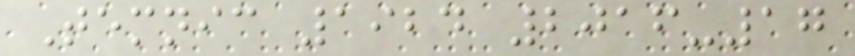Temnic 1924 2016-17
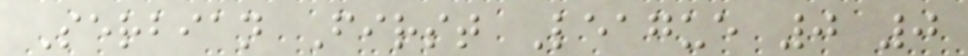Serbian First League 0 0
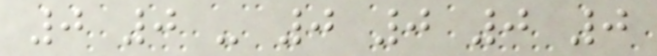0 0 - 0 0 0 0
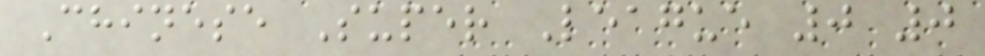Chinese Super League 0 0
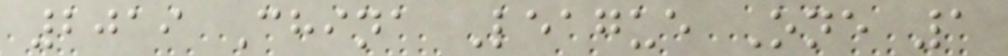2019 China League One 1
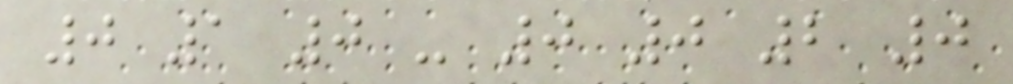0 1 0 - 0 0 2 0
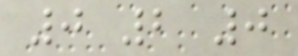0 2 0
